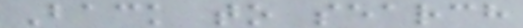Back to search
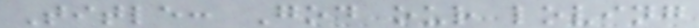Title: God our loving
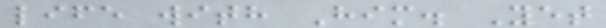life with Him. Yet
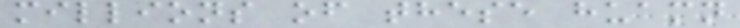millions of these huamn
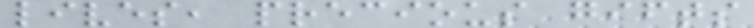lives, precious gifts
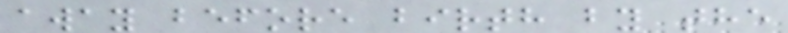away before birth by the
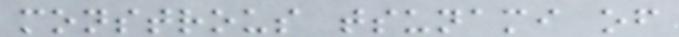monstrous tsunami of
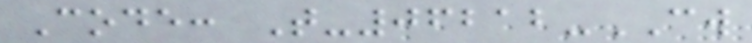Code: T-06212-CW
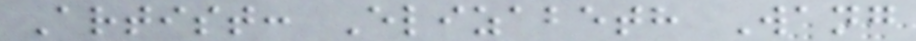Artist: Elizabeth Wang
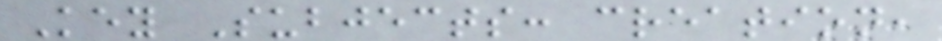Key Subjects: creation,
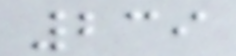239
